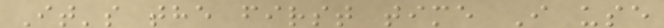It's the first time I use
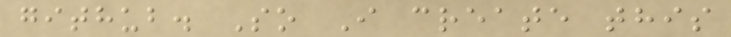github. So I create this
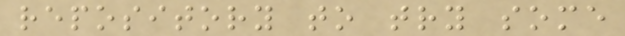repository to try some
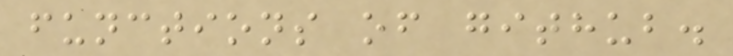functions of github.
